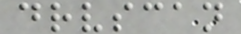drvscan
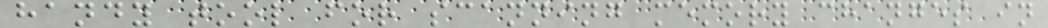handy tool for scanning memory changes in
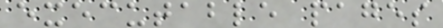executable pages
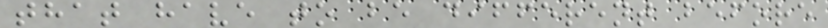that have to be different before
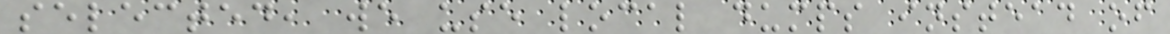selected, we use local dumps instead of
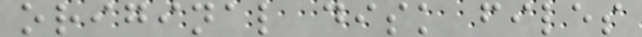original disk files
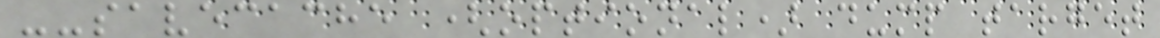--savecache (optional) dump target
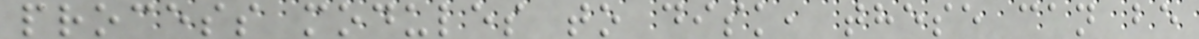process modules to disk, these can be
